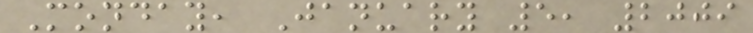Monday, January 5, 2009
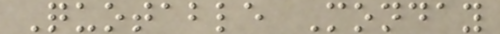Quotable Monday
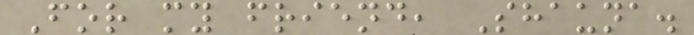For my friend, Shauna.
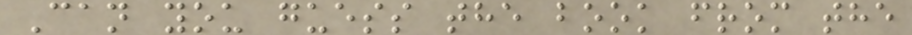Can you guess the book from the
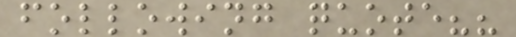following quote??
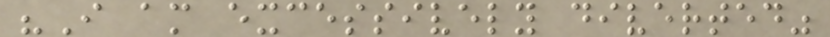"I am excessively diverted"
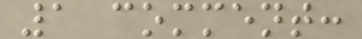1 comment:
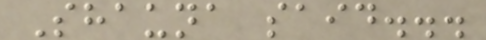Shauna said...
